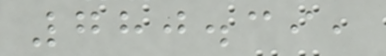780.39,
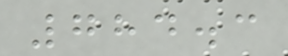784.3
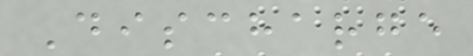Discharge
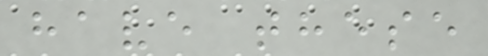have these
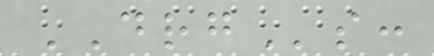DRGs:
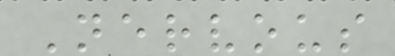Nervous
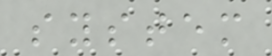system
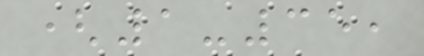(1-35,
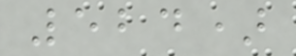524)
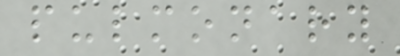pulmonary
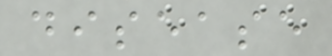disease
